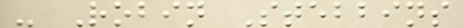- Robin Stebbins
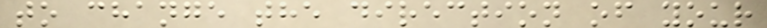to change the direction of your
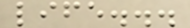life...
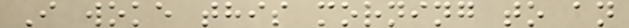I woke this morning to an
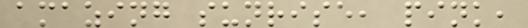amazing sunrise, pink,
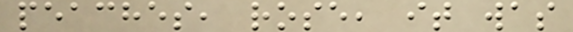peaches, rose, it was
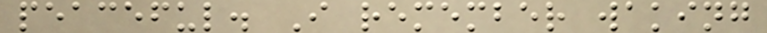peaceful. I remember waking
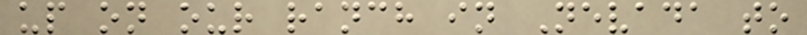up on our ranch in Nevada to
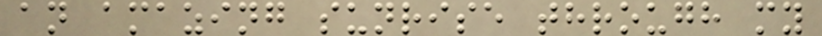an amazing sunrise through my
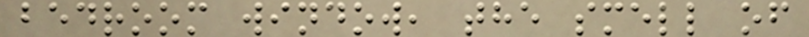bedroom window, the smell of
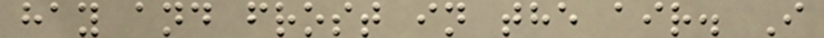hay and frost in the air. I
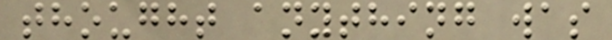thought anything was
